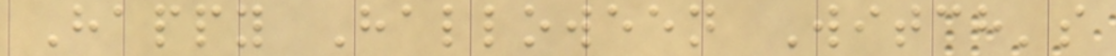Happy Halloween Witch's
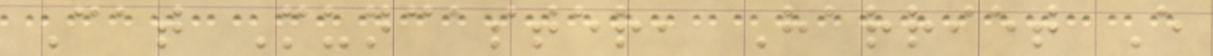Cat Muncaster, Harriet E
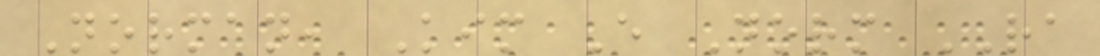Norman, Kim E Norm RA
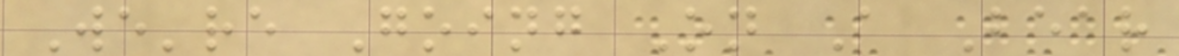We're Going On A Bear
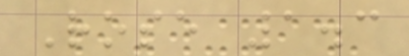Rose 1.3
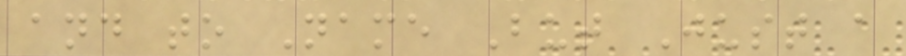and to Name But Just a
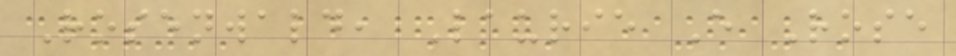Rosenwald, Laurie E Rose
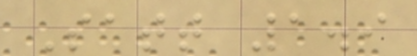Satt 1.9
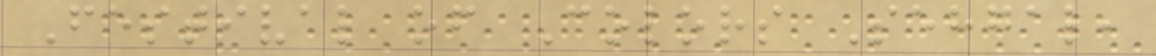Festival of Colors Sehgal,
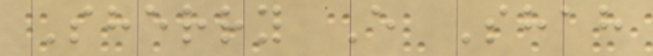Sherry E Shah
